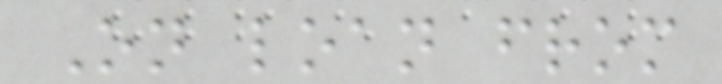On loan from
